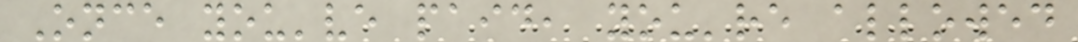Once you've paid, you're allowed
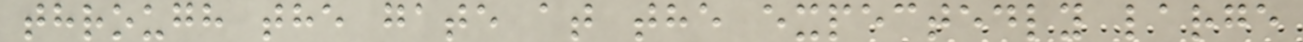through the gate at the expectedly large
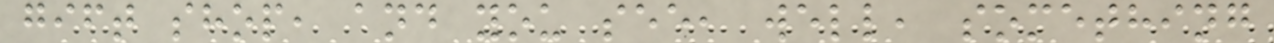gift shop, and you see, well, something
